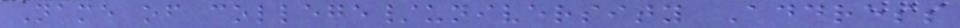Name of college/university Address
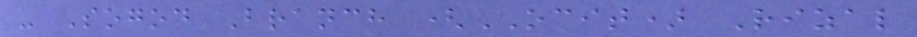- Sogod Branch (OCIT) Rizal
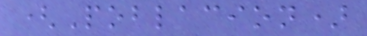(Poblacion)
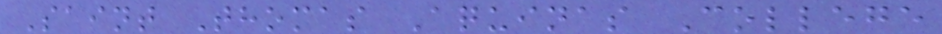Saint Thomas Aquinas College
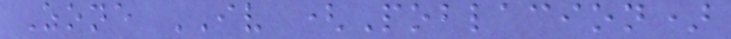Zone IV (Poblacion)
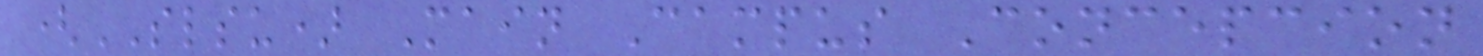(SLSU) Main Campus Concepcion
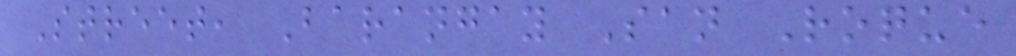Street, Barangay San Roque
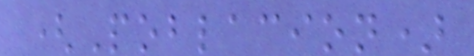(Poblacion)
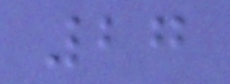27
